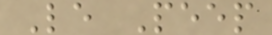Le Peep
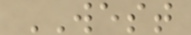WEST
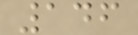146
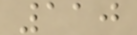110
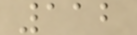112
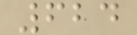624
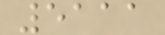5111
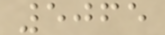5065
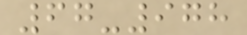67-978
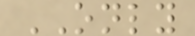ONLY
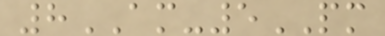8AM-5PM
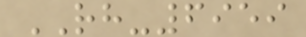RH-6959
